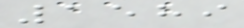1589
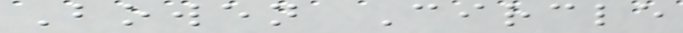Bowen Circle
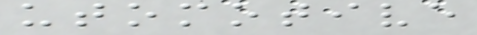utomotive
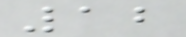12
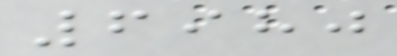6980
